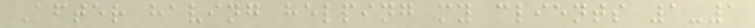After having helping my clients 1-1
